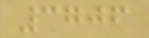3706
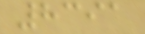8391
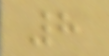8
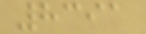8391
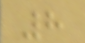8
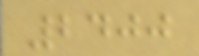2400
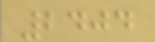2404
